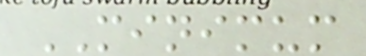MINIMUM
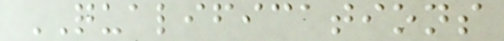QUALIFICATIONS
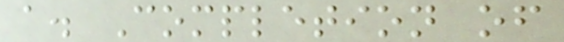a. Completion of
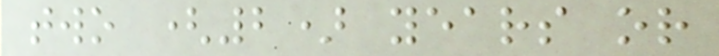two (2) years or
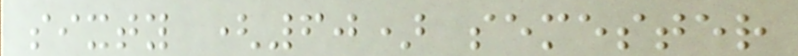sixty (60) semester
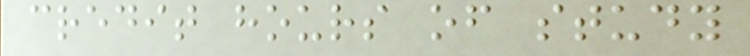credit hours of study
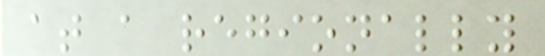at a regionally
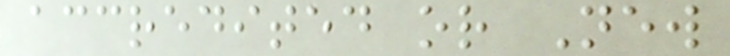accredited or New
